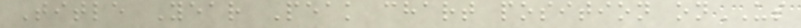Title Year Peak chart position onUS
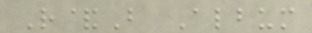R&B Album
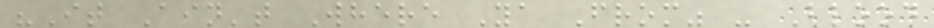"It Ain't Where Ya From" - Blood
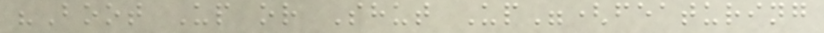"Boot Up or Shut Up"(featuring
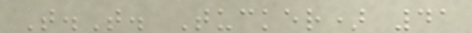T.T. Tucker) 41
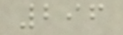296
